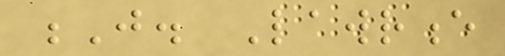J. Lawrence
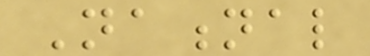National
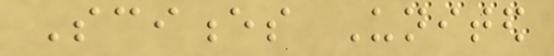Sciences United
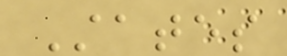States
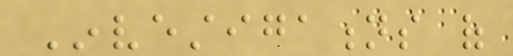Investigations of
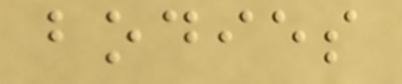bodies
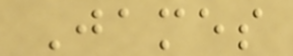James
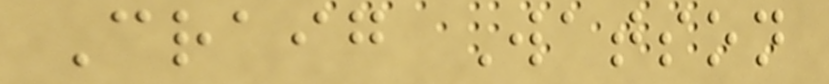Craig Watson
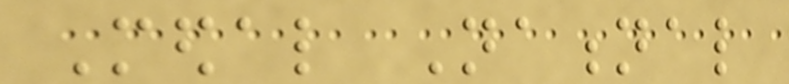Medal National
